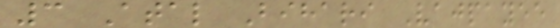3 Atal Bihari Vajpayee
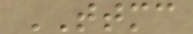TTMC
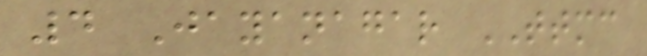4 Jayanagar TTMC
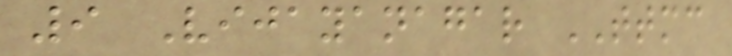9 Vijayanagar TTMC
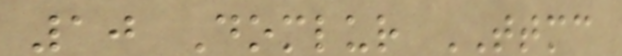10 Domlur TTMC
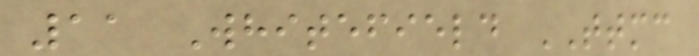11 Whitefield TTMC
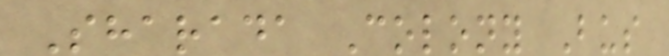Sharada Colony Bus
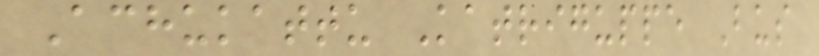Achukattu Katriguppe Bus
